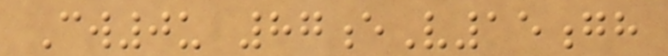Cw0u 87eV15gh
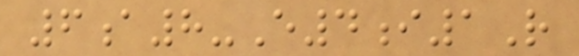6a8-E4i1R
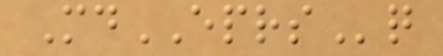MdEPRSq
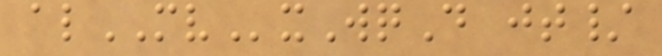alMVxWqD jt/
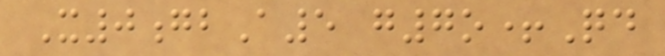X0gbA5 g7o+Qd
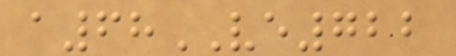a68VE722
